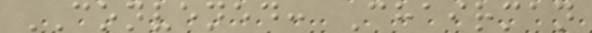CONVENED: Chairman
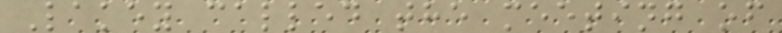Lakey called the meeting of
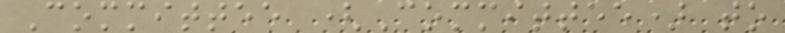Committee (Committee) to
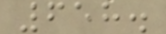658.
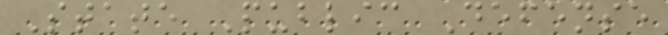State Public Defense
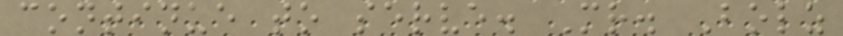continue to serve. Mr. Bolz
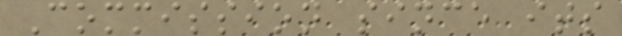Commission since its
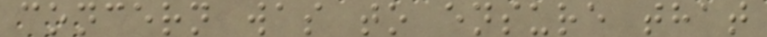concern was to ensure that
